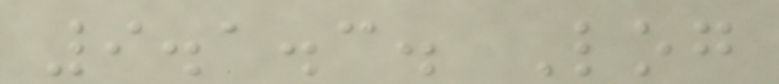9.1.3. Log
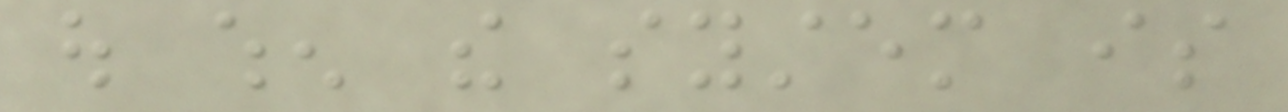out when the system is
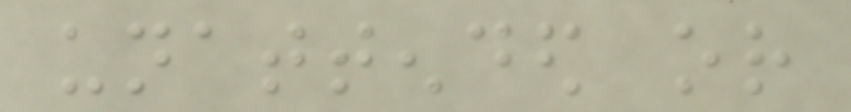unattended or
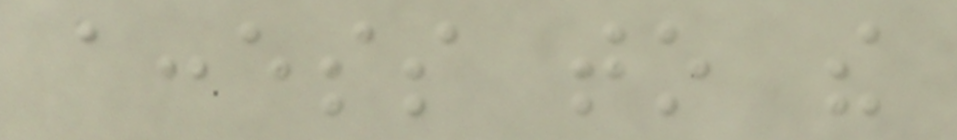access to the
